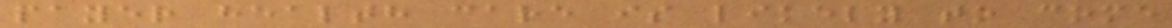payer health care is likely to come
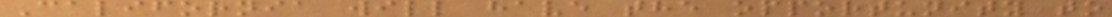California will have the opportunity to
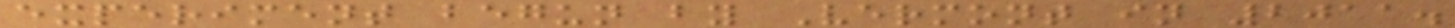experiment begun by Vermont in 2011.
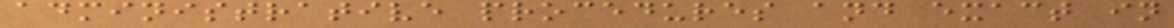administrative procedures and exact in
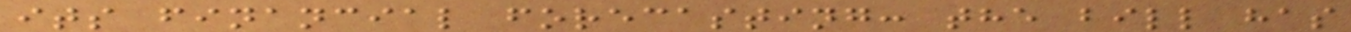its financial forecasting: the bill has
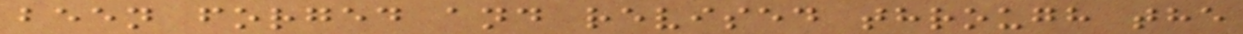been forged and revised through the
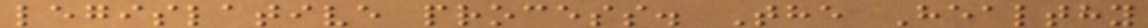legislative process. The Healthy
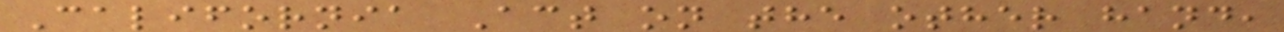California Act on the other hand,
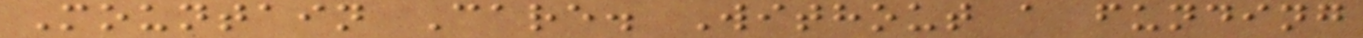Mountain Care. Without a funding
